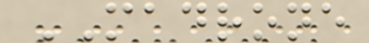MADRONE
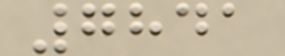7841
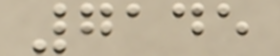7145
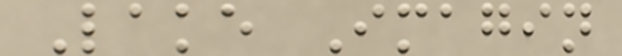Lake Imagin
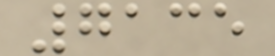7135
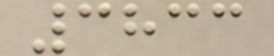3833
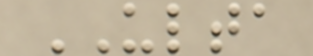ULTA
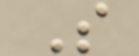S
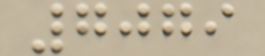7079
